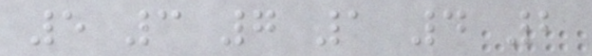5 3 7 1 4 2
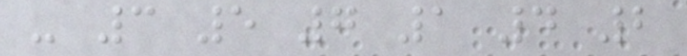- 3 5 7 1 4 2
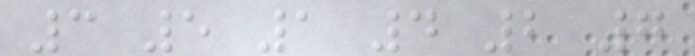3 5 1 4 2 7
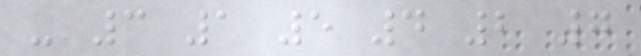- 3 1 5 4 2 7
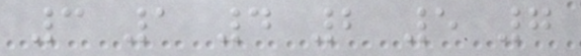3 1 4 2 5 7
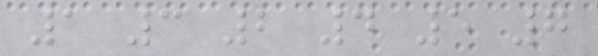1 3 2 4 5 7
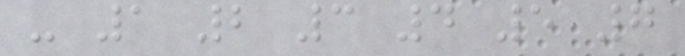- 1 2 3 4 5 7
